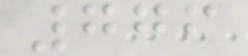776
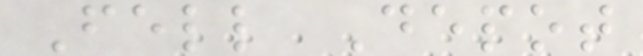Fell Depot
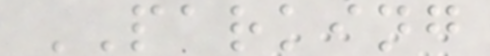PARKING
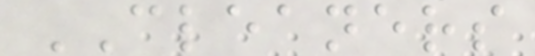CLEANERS
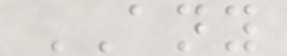ANY
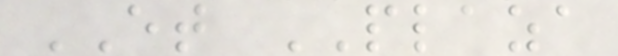ET PLAZA
